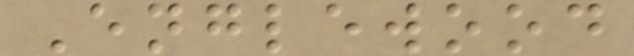Englewood
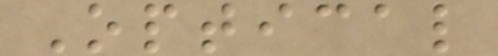Optical
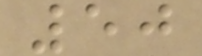50
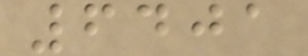6401
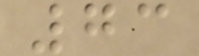73
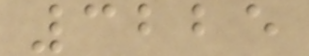3225
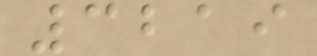3219
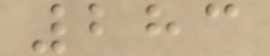283
